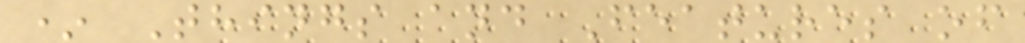* Things and Features of
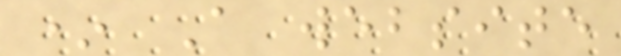* A website
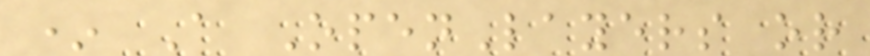* A OpenLayers or
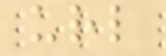url
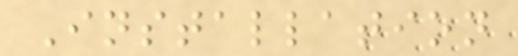Installation
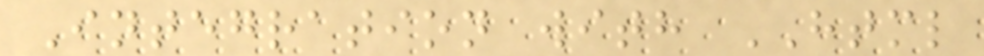Integration with HTML
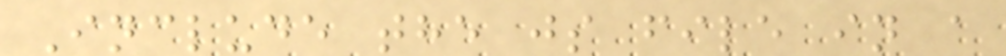Include the js file in a
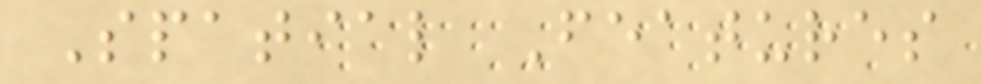Spatial Features
